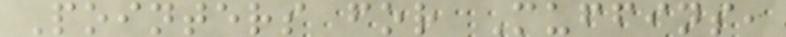Pointers for Muffins,
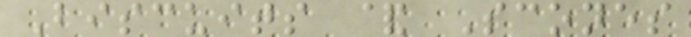Biscuits & Scones
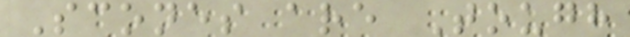Scones are Tough
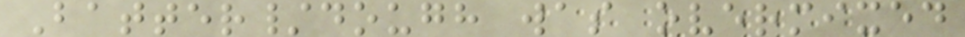Batter/dough was overmixed
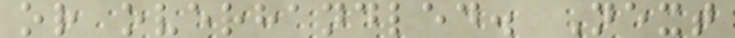or overhandled. Next
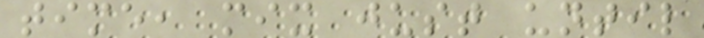time, mix just until
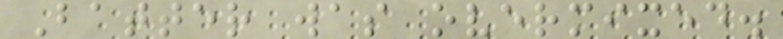Batter was overmixed.
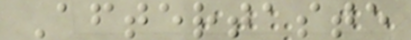Aftertaste
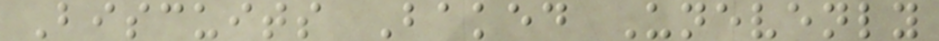Biscuits Baked Unevenly
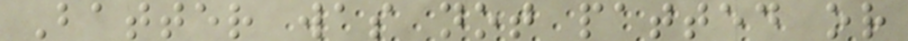Batter was not patted or
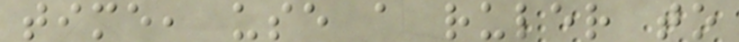time, use a ruler to
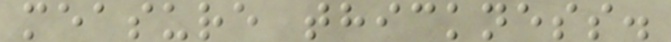measure thickness.
